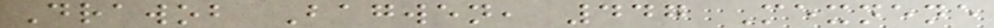Drawob Bagwen, 447 Mexnene
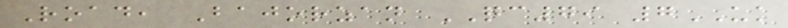Road, Bajorzan QC79 7UK
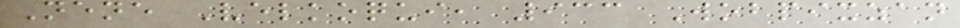Nene Velkoqui, 933 Wobpixzan
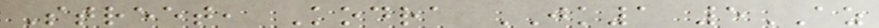Street, Kodra JK1 5AZ
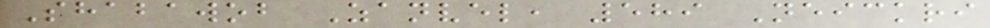Shabawob Zanvel, 589 Neickri
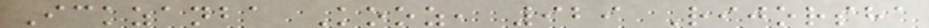Ickzanba Kooz, 929 Rijorsha
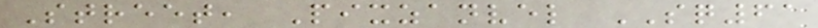Street, Pixzanvel SQ61
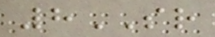8SR
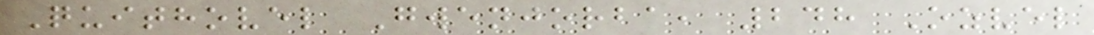Quithovel Gwenjorba, 248 Ozvel
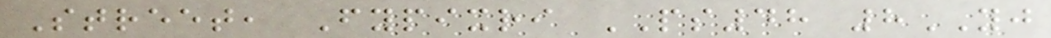Street, Fypixri PS48 8YJ
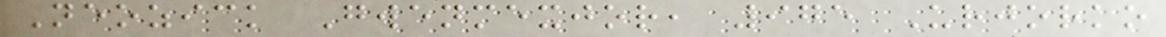Neozick Gwenmexjor, 975 Urjorko
